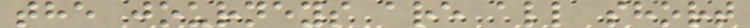the journeys are all short
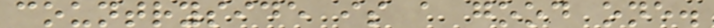countryside is a good one.
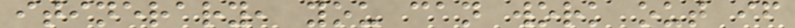itinerary, you can work out if
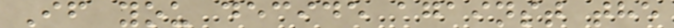If you decide against the
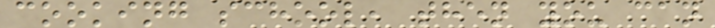cooking school, then you can
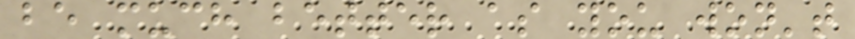be much better as you won't
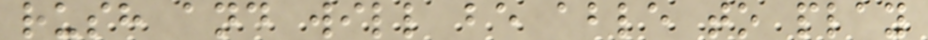rush and will be able to play
